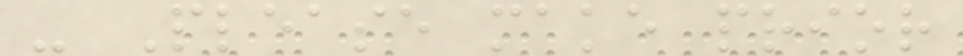- Please make prior
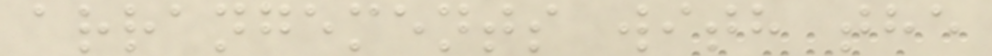arrangements with the
